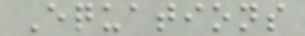Equations
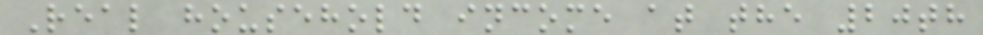Real household income at the 20th
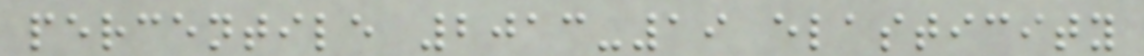percentile 2013-19 elasticity
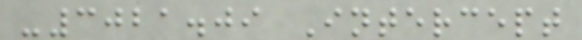-3021.09 Intercept
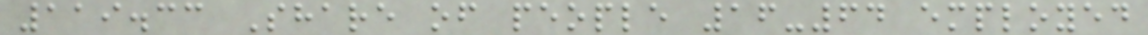119.33 Share of people 16-64 employed
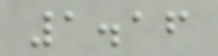1.16
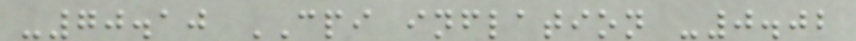-70.10 CPI inflation -0.02
